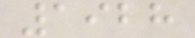1928
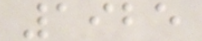1925
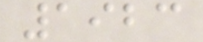1923
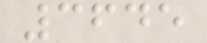3645
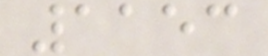1153
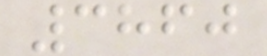3860
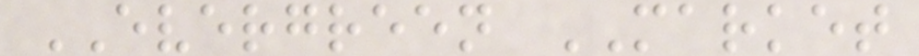EVERGREEN MARKET
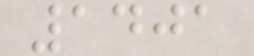1401
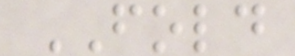FOLD
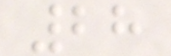28
